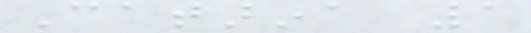Catarina 1
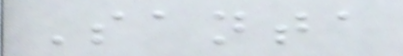Santa
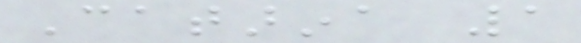Catarina 1
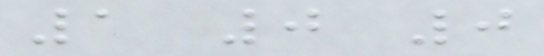1 0 0
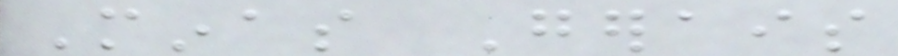Minas Gerais
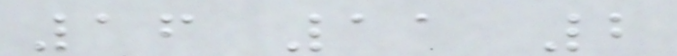16 11 2
